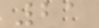21
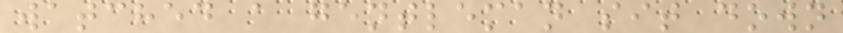watched a gentleman sit down
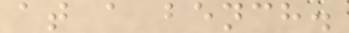at a bench.
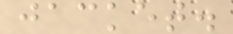jacket.
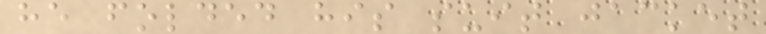he folded his suit jacket
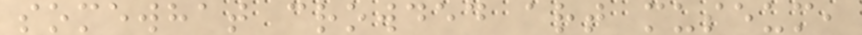somewhat crowded art museum,
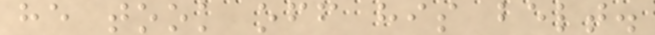he took off his belt.
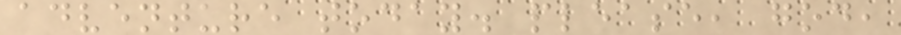adventure today. please, god,
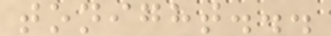tonight...
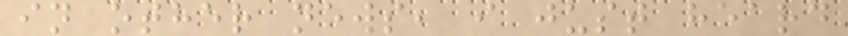in other news, i just heard
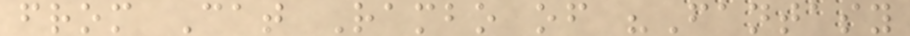from Cat Rambo of "Fantasy
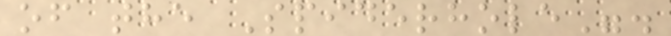of the Spiderhole".
